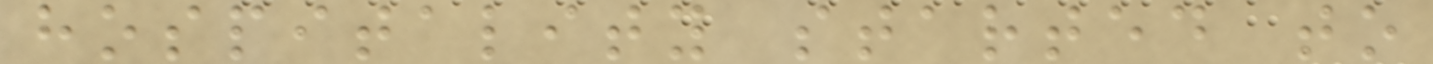hospitality started to
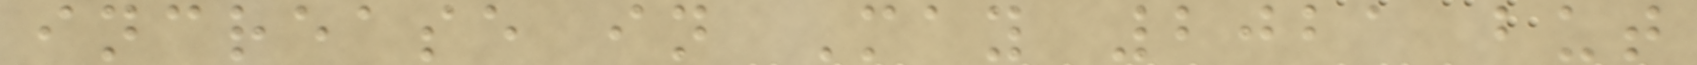increase in May 2021 but
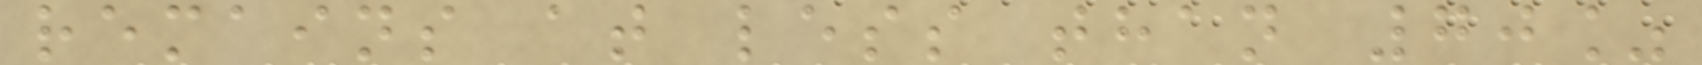remains at less than 70%
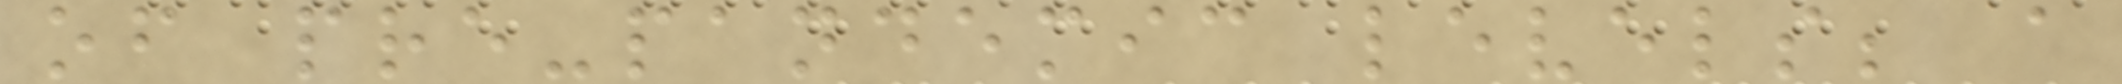of pre-pandemic levels; a
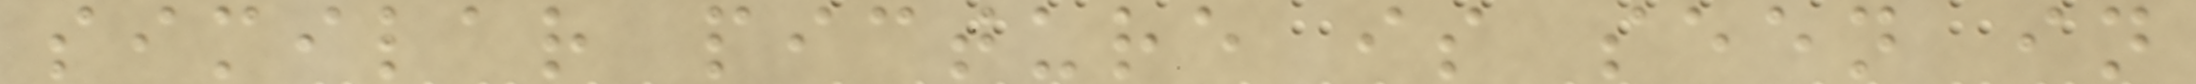similar picture is seen in
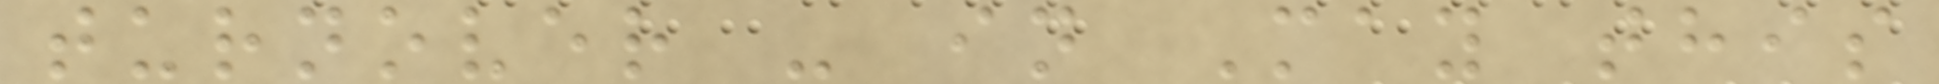turnover - in May this
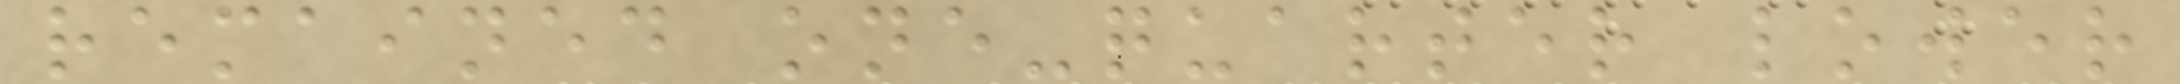remained one-quarter lower
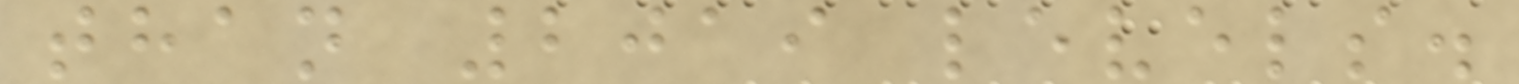than 2019 levels.
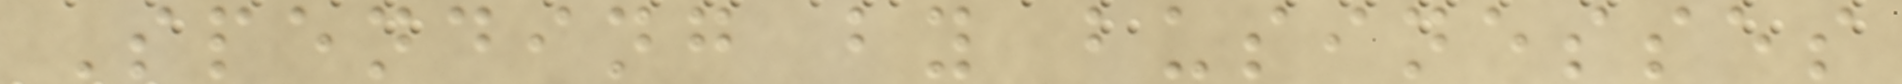Spending by businesses
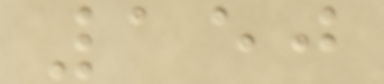150
